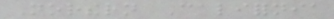Northern California
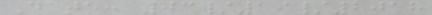Date: 03/19/2018
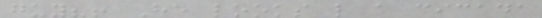guy?! He looks like a cicada
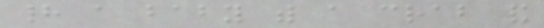had a baby with a crab and
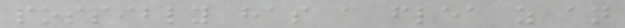possibly has a flea as an
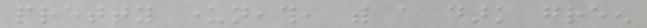pretty underneath, with a dark green
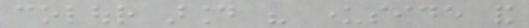colour around his underside and
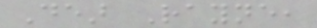Dear Rayne,
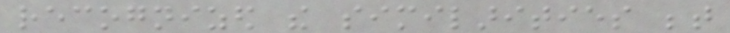recognized the similarities between
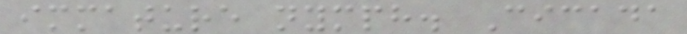immature nymph. Cicada
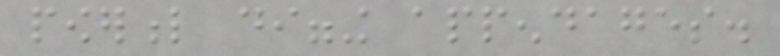powerful digging appendages.
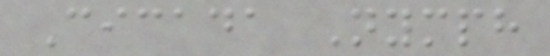Cicada Nymph
